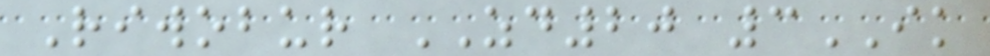Riwobur ZD20 3IK
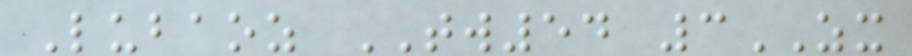Lubaoz TW54 3ZX
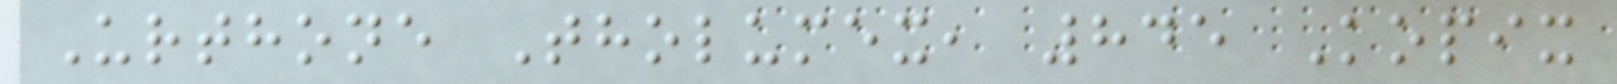Urthone Tholumex, 845 Kopix
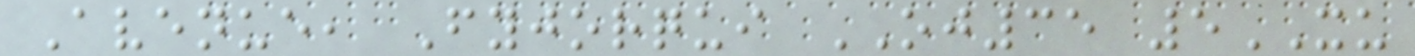Avenue, Fyjorqui OJ35 5XU
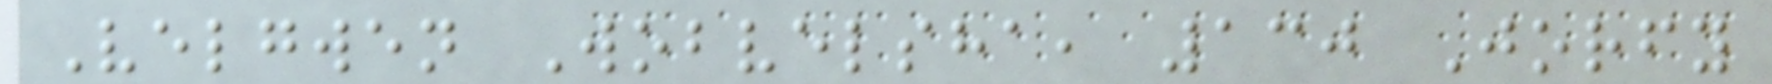Velgwen Wobvelsha, 130 Jorfy
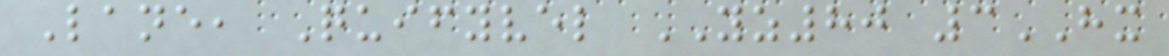Lane, Quifyvel YZ80 3HX
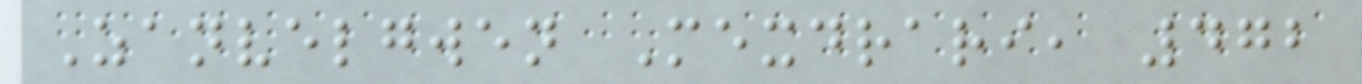Zanvelgwen Mexdrari, 472
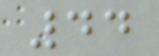44
